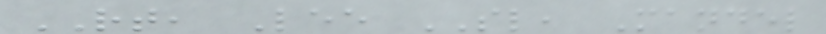RT, Lee SL, Mandel
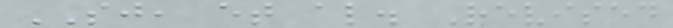SJ, et al. Revised
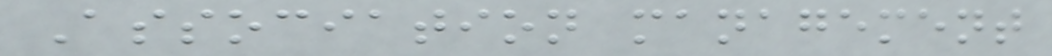Association management
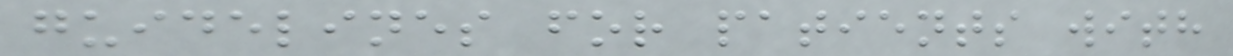guidelines for patients with
